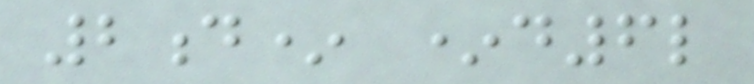2d* *d6l
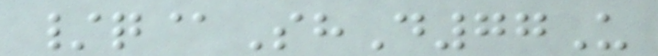/q@ShD77U
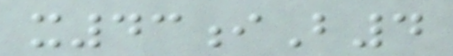x43iB4
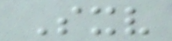Sxv
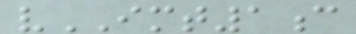vIMT1c
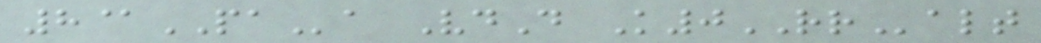8@PAa VdD K0RRalt
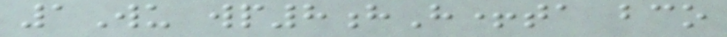1Wu wp8hH+ta bco
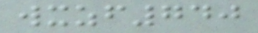wxzf740
